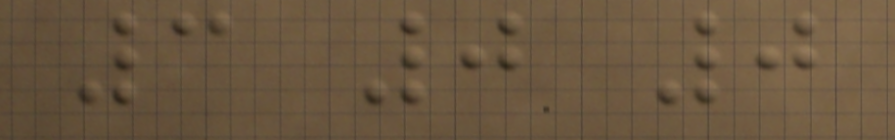3 0 0
